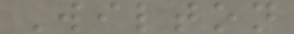Wilton
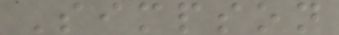Simpson
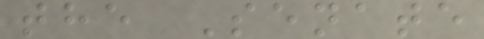the Senate
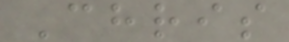Chris
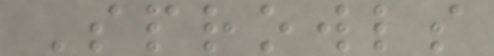Sprowls
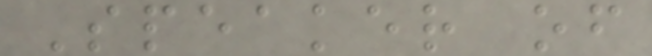Speaker of
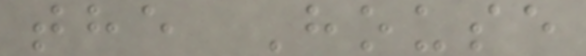the House
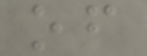of
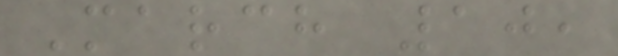March 10,
